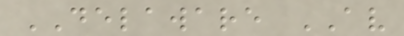DELAWARE AV
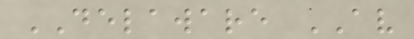DELAWARE AV
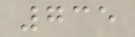735
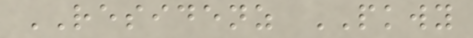RESIDENZ PKWY
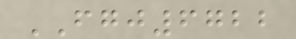FGJ6722
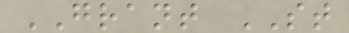GRANT ST
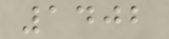1402
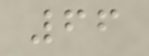66
